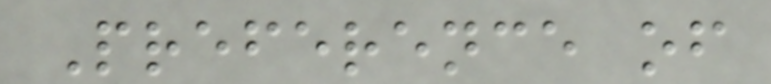Preference of
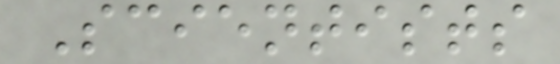Scientists
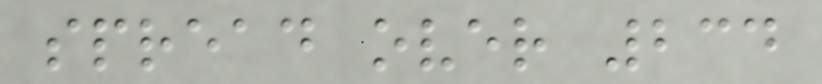spread over 234
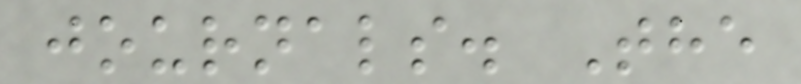journals. The
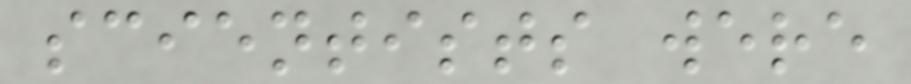scientists were
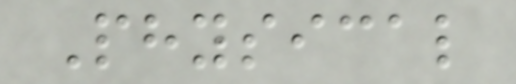Physical
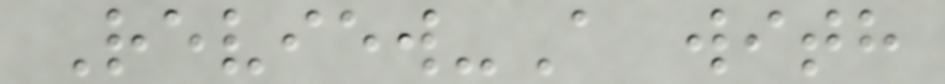Review-A with
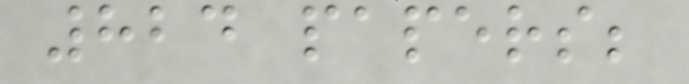824 papers;
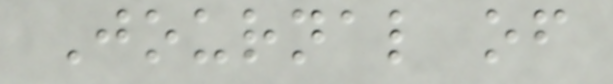Journal of
